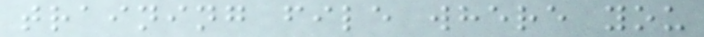training file where you
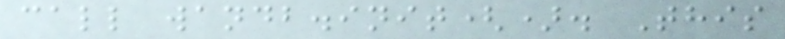call wandb.init(). This
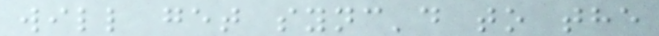will get sync'd to the
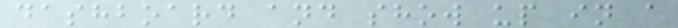dashboard and show up in a
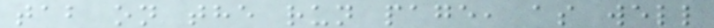tab on the run page, as well
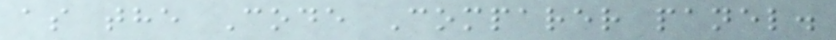as the Code Comparer panel.
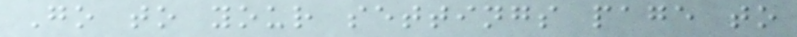Go to your settings page to
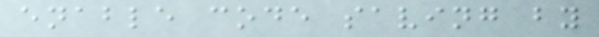enable code saving by
